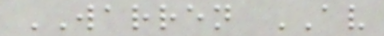WARREN AV
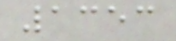1353
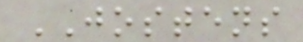JOSTENS
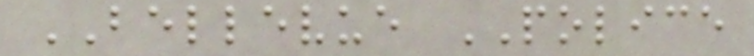BELLEVUE POLICE
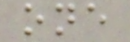one
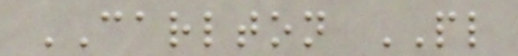CARLTON PL
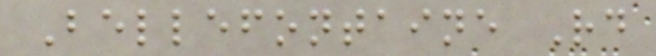Bellefontaine Rd
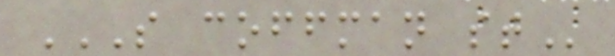S COFFMAN ST
